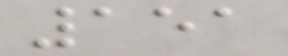151
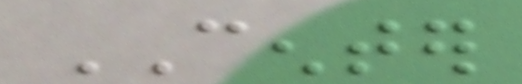CENTER
